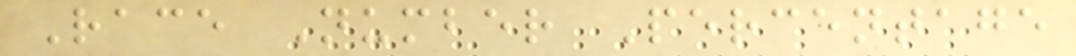Race Number Percentage
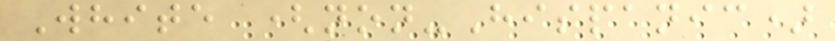White (non-Hispanic)
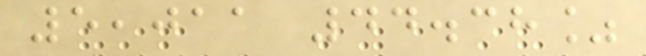5,011 44.38%
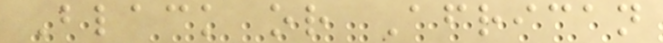Black or African
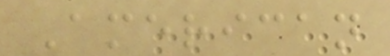American
